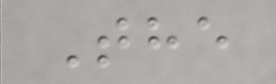The
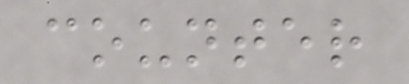counter
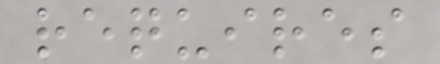requires
